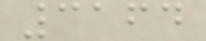3164
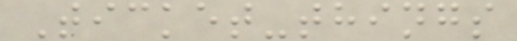Ticket-things
